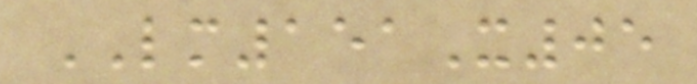LM151X05
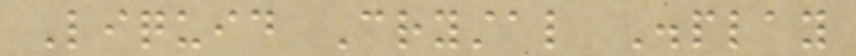Liquid Crystal Display
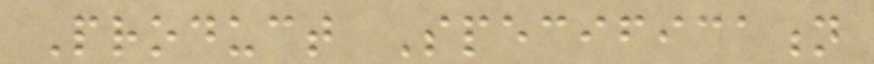Product Specification
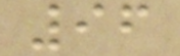96
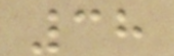38
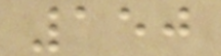150
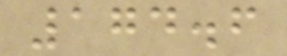174.6
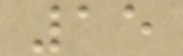15
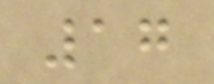17
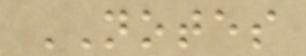NOTES
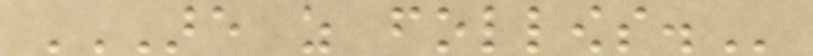ARE AS FOLLOWS.
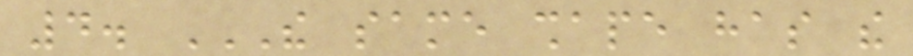4. THE SAME SHAPE HAS THE
